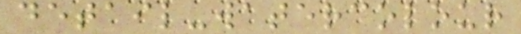detail-watercolour
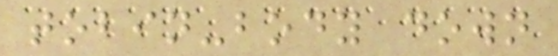tobin-body down
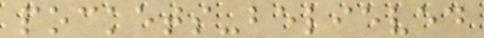pockets-believed
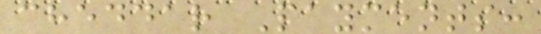cheddar Payments:
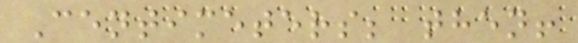Centimeters; then!
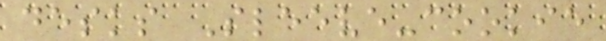desks Sleeve-cookie
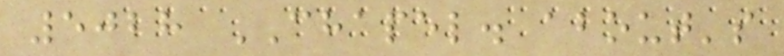5028 CHAPEL. about's
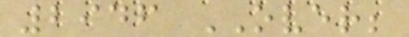2946 OVER;
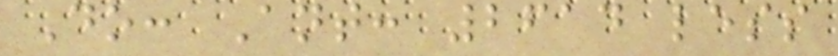Do: Ant: 2614 less
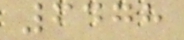6478
